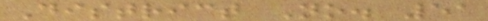District No. 51
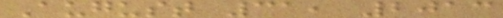August 31, 2013
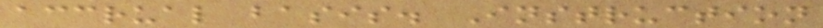accrual basis. Instruction
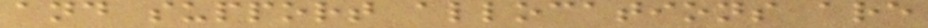and support allocations are
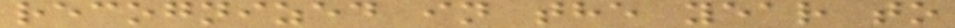recognized in the year to
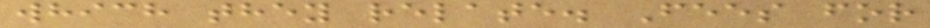which they relate. Fees for
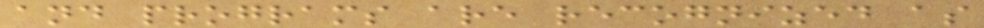and programs are recognized as
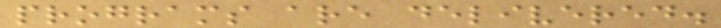programs are delivered.
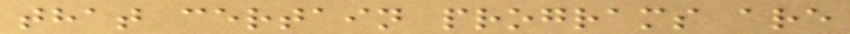that certain programs are
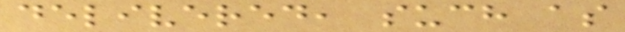delivered, such as
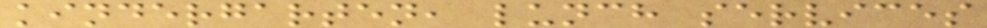kindergarten, lunch services
